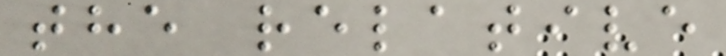the relative
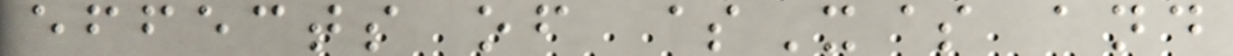effects of $X$ and
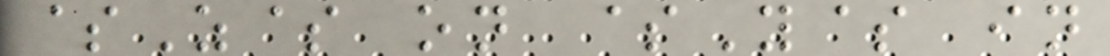$Z$ on $Y$ in
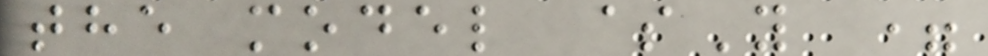the model $Y =
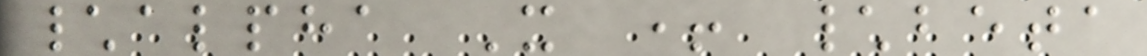\alpha X + \beta
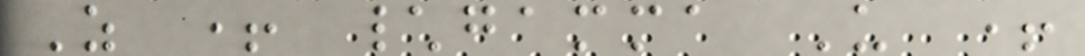Z + \gamma U +
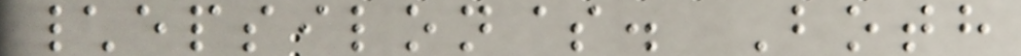\epsilon$. Both
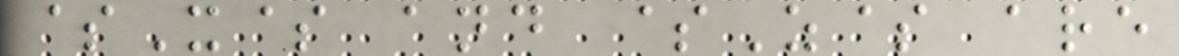$X$ and $Z$ are
